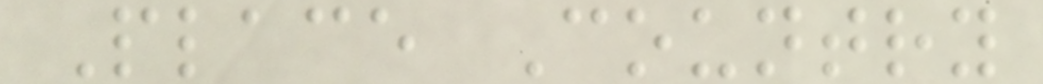Place Country
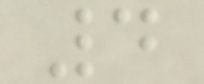4
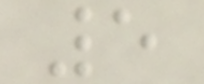5
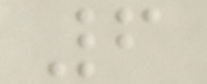6
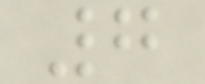7
